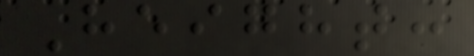Height:
